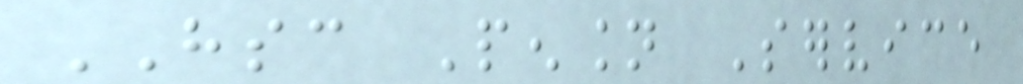HSC Pension Service
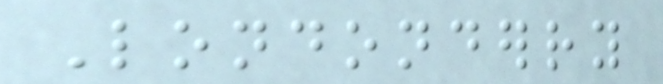Londonderry
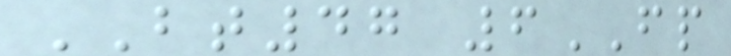BT47 6FP
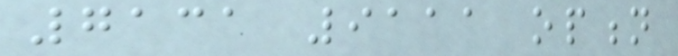7131 9111 option
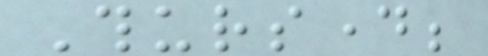Thursday;
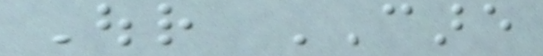Our CARE
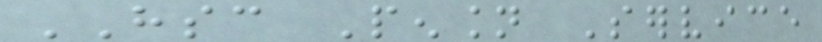HSC Pension Service
